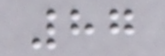87
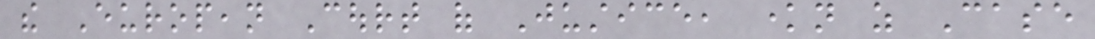the European Court of Justice, known as Case
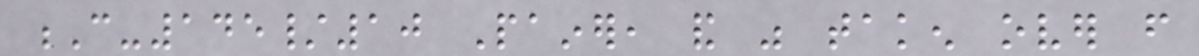C-145/10 Painer, and was taken over from
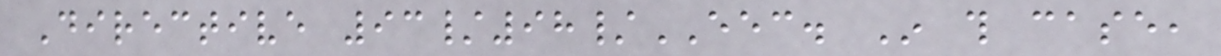Directive 93/98/EEC. In this case,
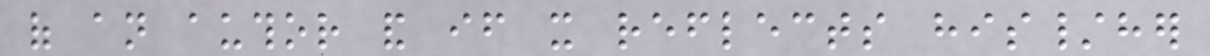of an author and if it reflects his/her
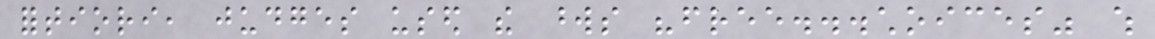fortiori, judges used the words "free...choices" which
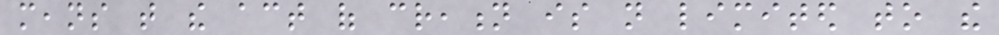means that the act of creation is not limited to the
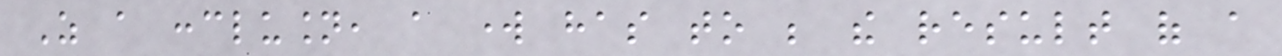As a conclusion, a work has to be the result of a
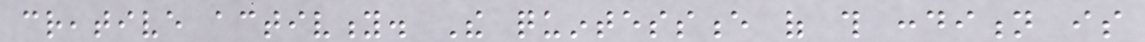creative activity. The quintessence of this condition is
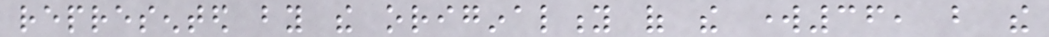represented by the originality of the work36, but the
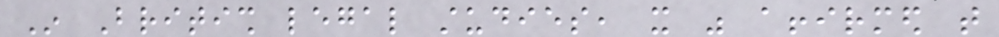In British legal studies, it was affirmed that
